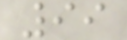99
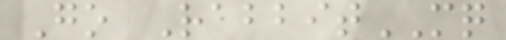Go RabbitMQ
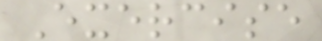Exercise
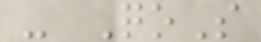- QoS
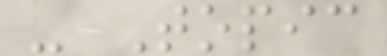- Topic
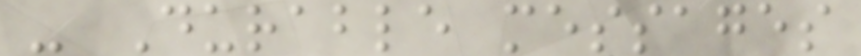- Durable messages
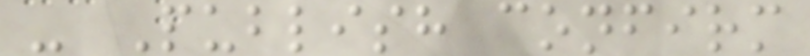- Publish confirm
